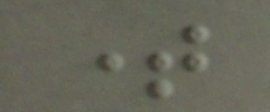time
